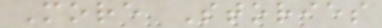More Stories
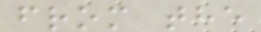from the
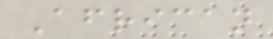African
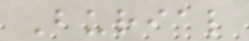Burial
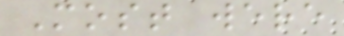Most were
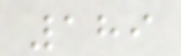189
